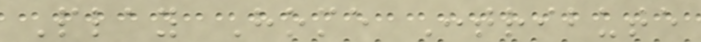Play Home Contribute
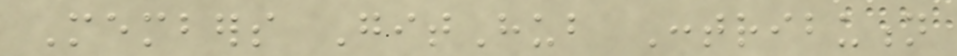Members GitHub Contribution
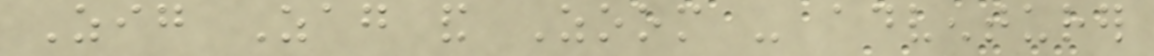Zig Zag and Zoom - adventurer
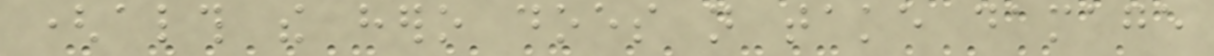(although the hero does not take damage
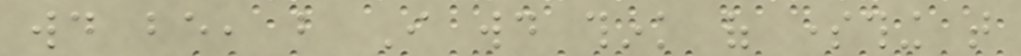would be, but I would think of something that
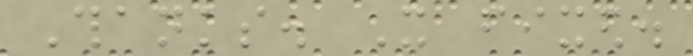Thanks. It fixed.
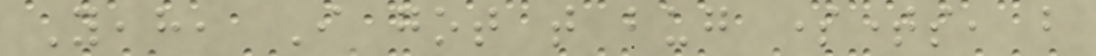Yeah, I got that bug sometimes, but
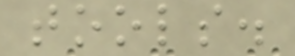tools.
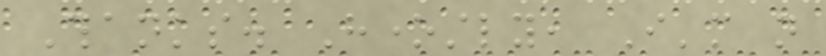Thanks. Honestly, I'm not
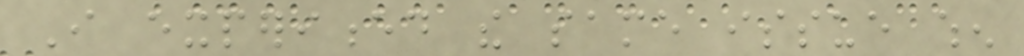I experienced the same issue when
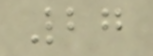27
